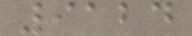9124
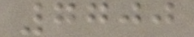7700
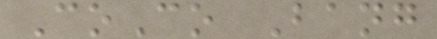CoCo Bang
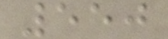550
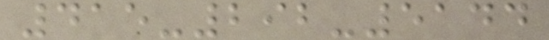415-292-5144
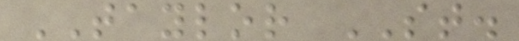TAYLOR ST.
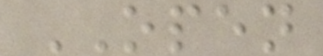OPEN
